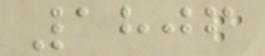1806
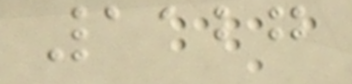1127
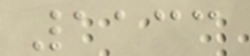1133
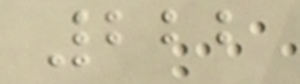222
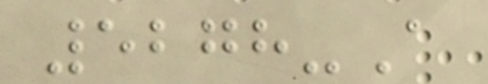5278-A
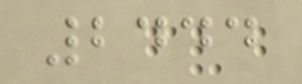2444
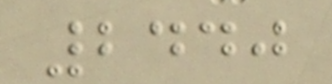2440
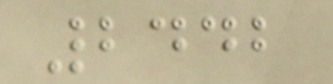2442
